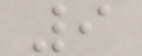9
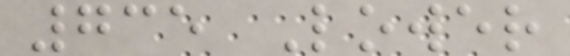735 Lower
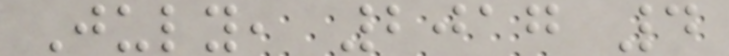July, 2017 4
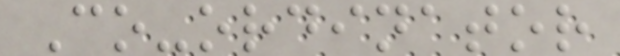Co-ordinator
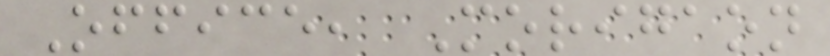Office, Morigaon
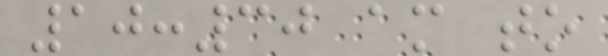10:30 am to
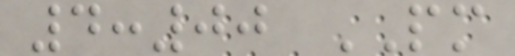4:00 PM
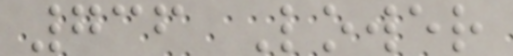736 Lower
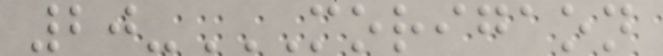20-MORIGAON
